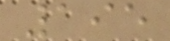195
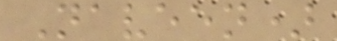Naveen)
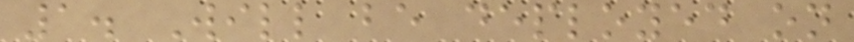1. Will be deployed on
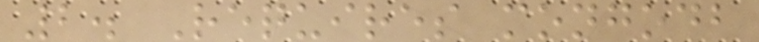2. Requires mongodb
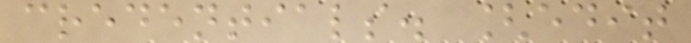credentials. [edit
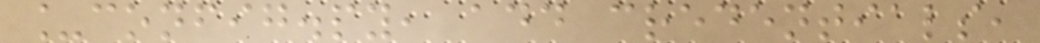_config.py, add credentials,
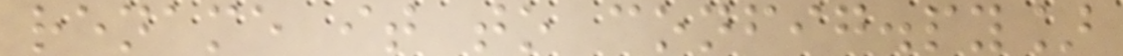rename it to config.py]
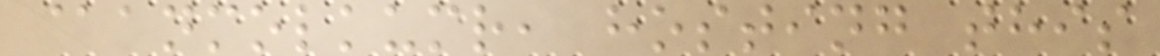@anmolkumr, hosting this
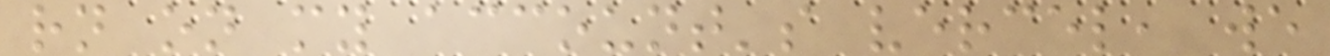rn on my account's vercel, we
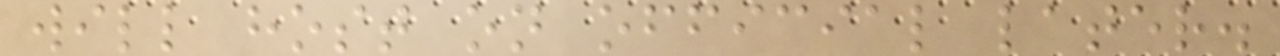will host on official later.
